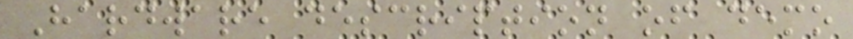Hardware description of demo
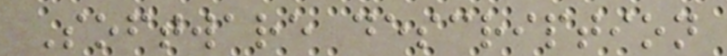Software description
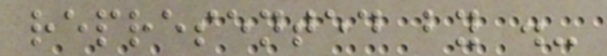represented by .-
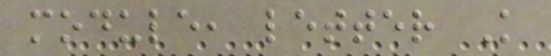module, letter K
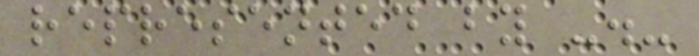represented by -.-
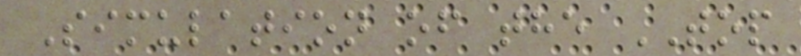Simulation of the TOP
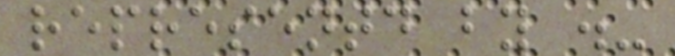representd by .-
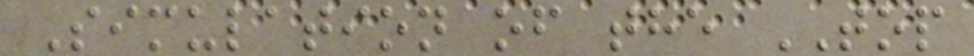Simulation of the TOP
